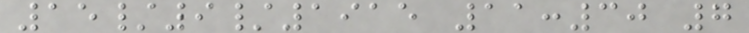15/9/1915 11:30 7
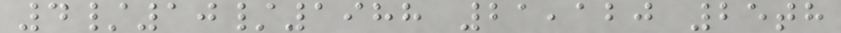4/10/1988 21,120 25th
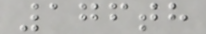176th
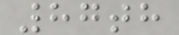87th
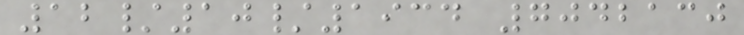12/10/1934 7042130
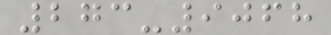273-9068
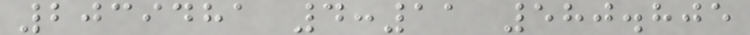2039481 4:11 580.805
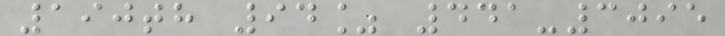190th 94% 441-3095
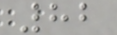82
